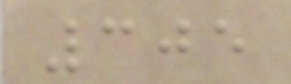305
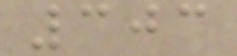303
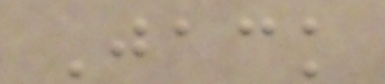Jack
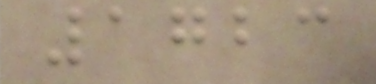1723
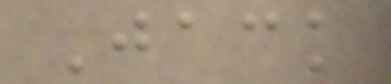Jack
